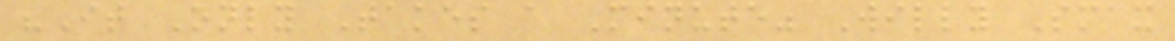"It Only Takes a Minute" Willy Smax
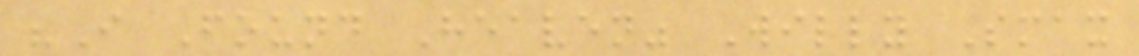"I Found Heaven" Willy Smax
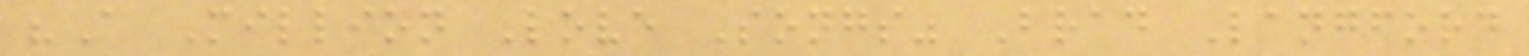"A Million Love Songs" Brad Langford
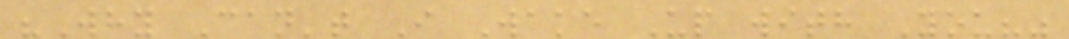"Why Can't I Wake Up with You?"
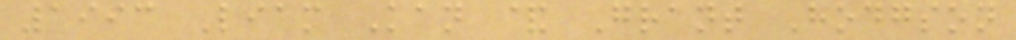1993 Liam Kan & Grant Hodgson
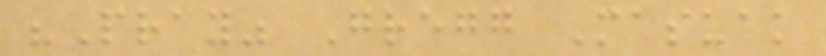"Pray" Gregg Masuak
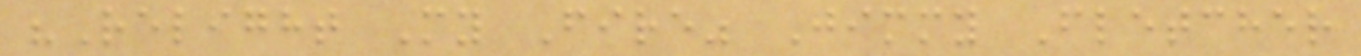"Relight My Fire" Jimmy Fletcher
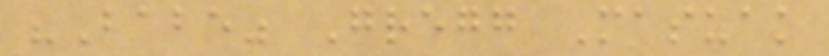"Babe" Gregg Masuak
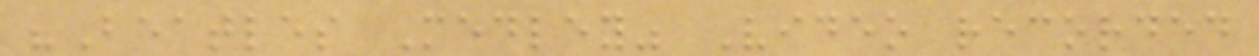"Beatles Medley" Video recorded
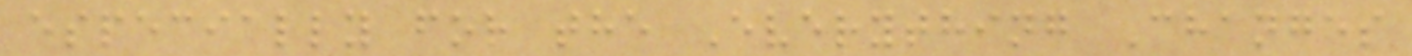especially for the Everything Changes
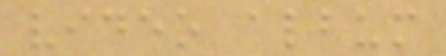video album
